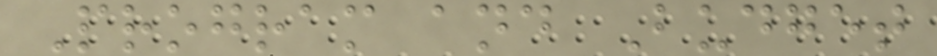Program and Budget
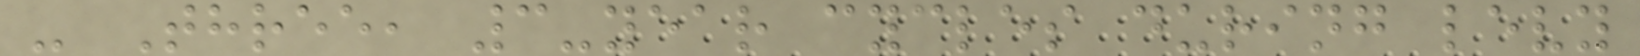- Three, 3-year cycles during levy
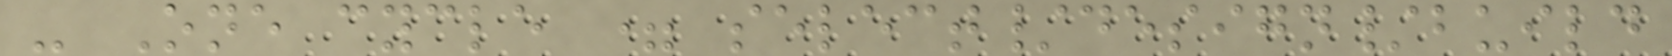- One cycle = select/design/build
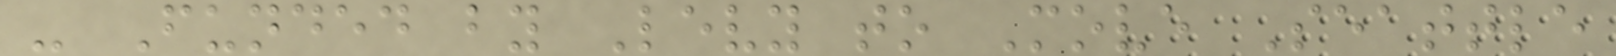- Funded by Levy to Move Seattle
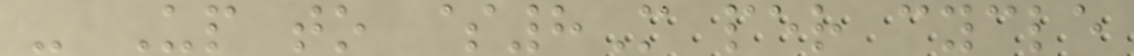- Up to $8M per cycle
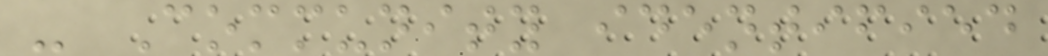- Community identified
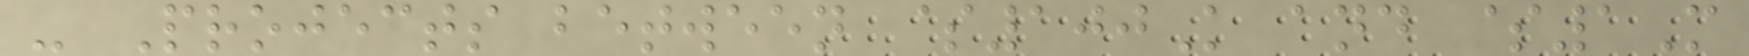- Projects between $100K and $1M
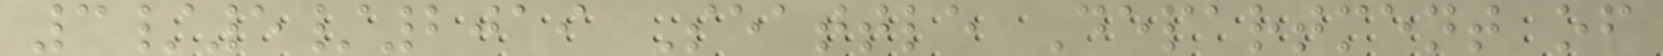3/5/2019 Seattle Department of
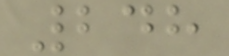248
